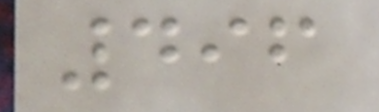496
